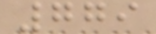779
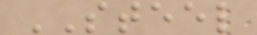STEEL
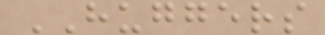HUGGERS
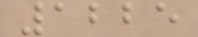1225
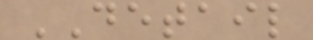DETAIL
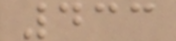433
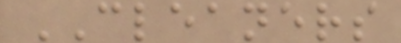CLEANERS
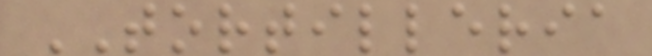TORTILLERIA
